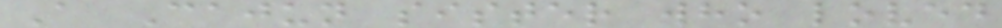A Cajun sister who loved
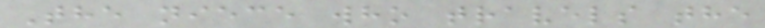The niece who travels the
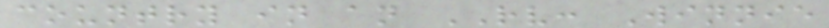country in an RV: Winnie
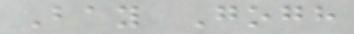Bay Gogh
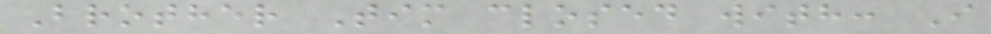Brother Tim closed with: I
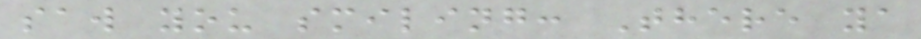saw you smiling: There ya
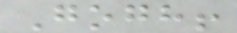Gogh!
